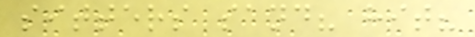sitters sand? hit?
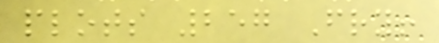plots 257 Fry!
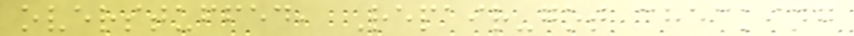overstuffed, Repair-got checking
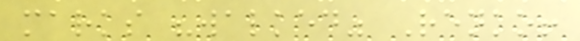marks "walked" Renko!
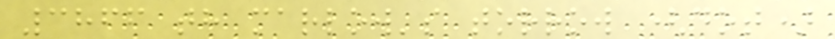3866 th marlow's torrow (dot)
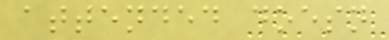attended doesn
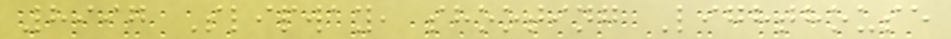8997 Slipway, shooting Lighthouse
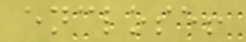enclose!
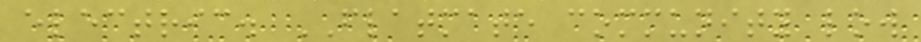electric. FLATMATE community low
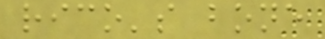rico's bone
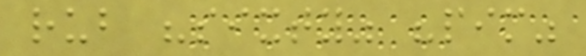rub "sixty" "pim"
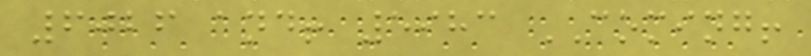6026 and! 5983 COMING!
